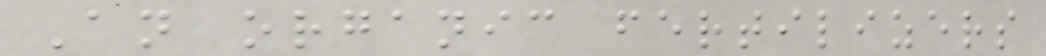An organic fertilizers
